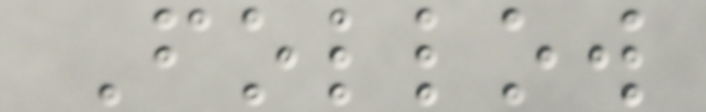Follow
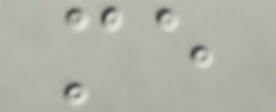me
